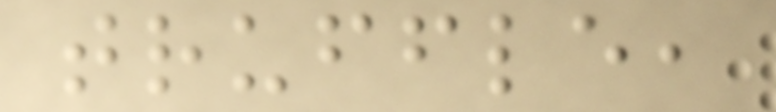truffle,
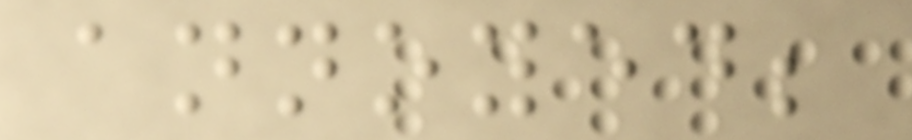annoyed;
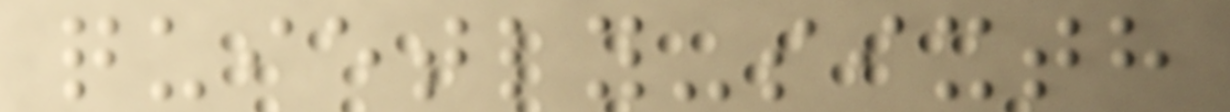quietly-sixth
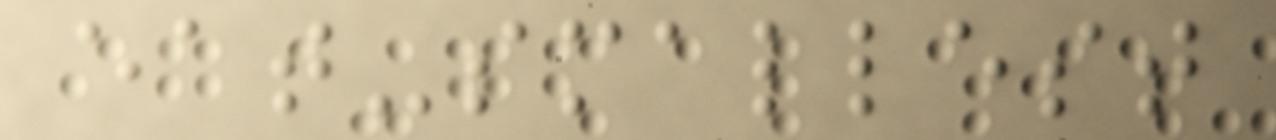eat-smallest
